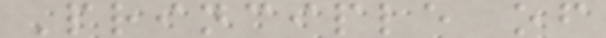Principle of
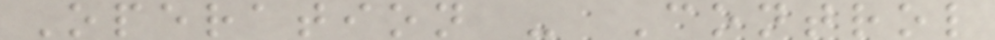Operation - Control
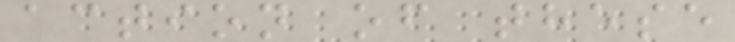action of these
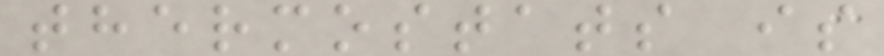thermostats is
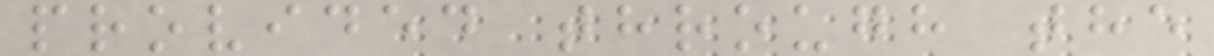provided through the
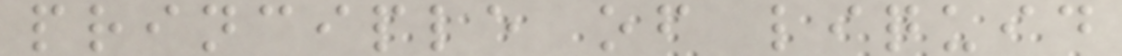principle of liquid
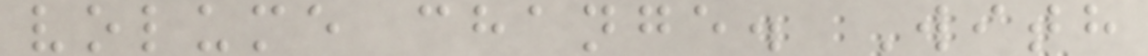volume change. With
